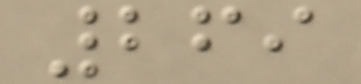269
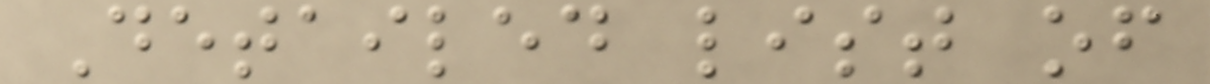Detailed list of
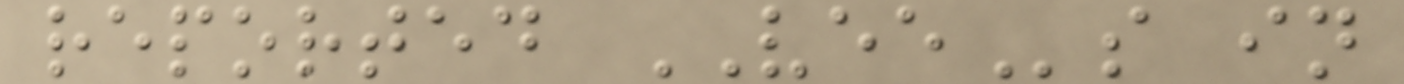reported VEEs in
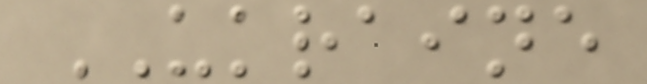UKRAINE
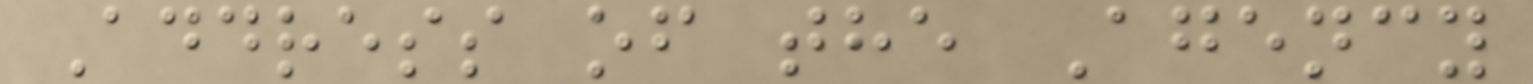Address of the Agency
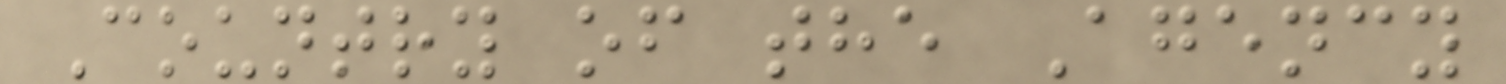Country of the Agency
